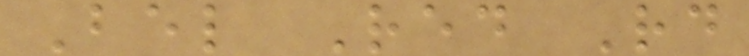Bel Red Rd
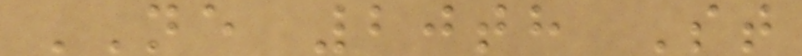NE 20th St
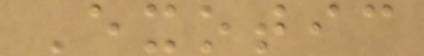Exotic
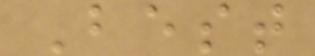Best
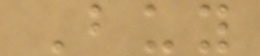Buy
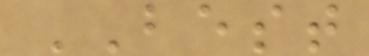BEST
